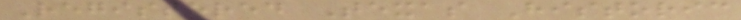Registered Texas Historic
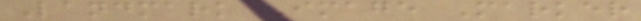Landmark Image Marker
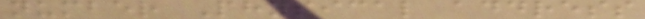number Physical address
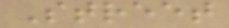Street
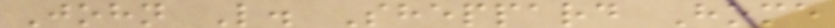John L. Sheppard Home
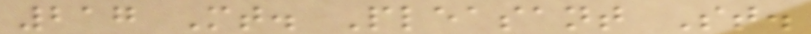217 Mt. Pleasant St.
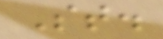St.
